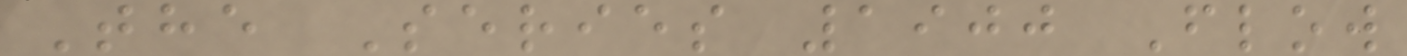The Series 1900 Flow
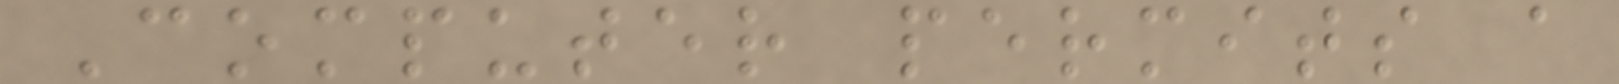Computer permits a
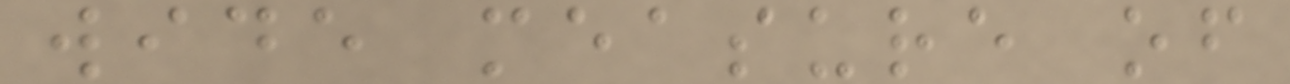wide measure of
